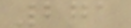271
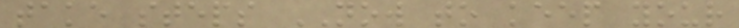take steps NOW to keep your
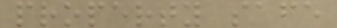property safe
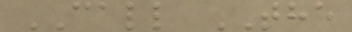CALL THE
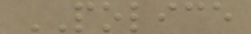POLICE
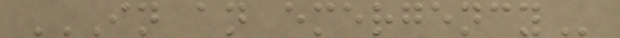IN AN EMERGENCY
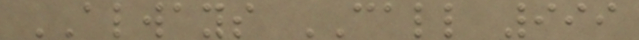ALWAYS CALL 999
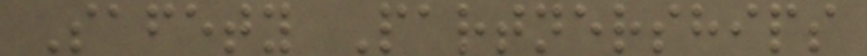Safety Partnerships
